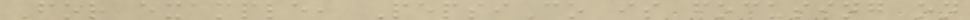For example, PepsiCo is focusing on
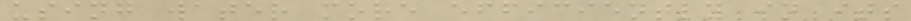using water more efficiently in its
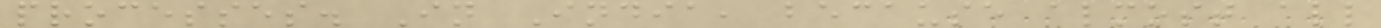processes. In India, because almost all
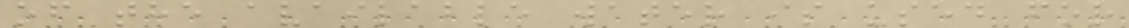of the available water is used for
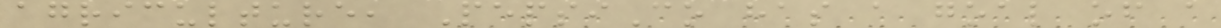agriculture, PepsiCo has a goal of a
